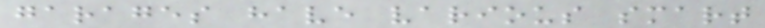garages have various smart
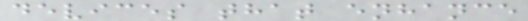devices that enhance
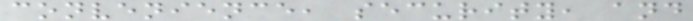convenience, security, and
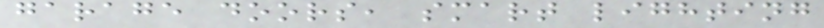garage doors, smart lighting
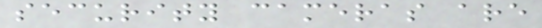security cameras are
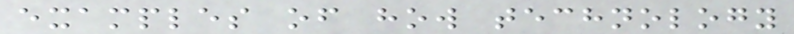examples of how technology
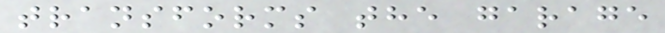transforms the garage
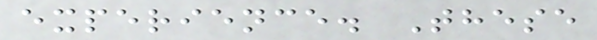experience. These
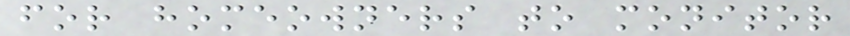for homeowners to monitor
